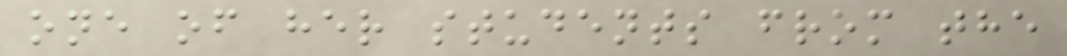one of her students from the
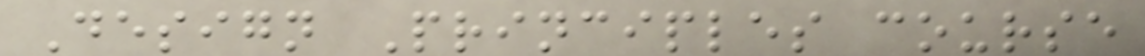Design Principles course
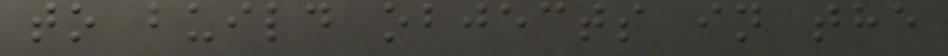to build objects in the
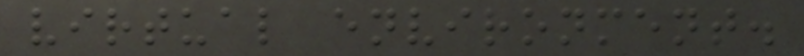virtual environment.
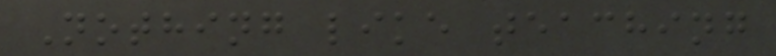Nothing like teaching
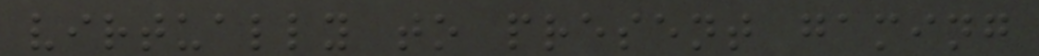virtually to present gaming
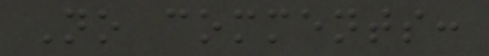No comments:
